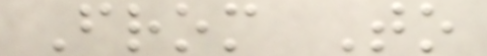From To
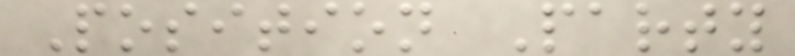Position Party
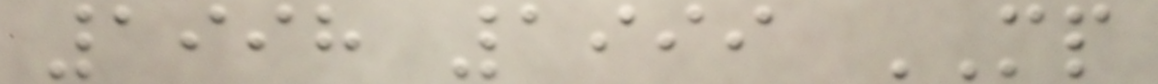1998 1999 MP
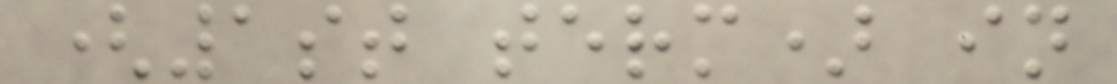(1st term) in
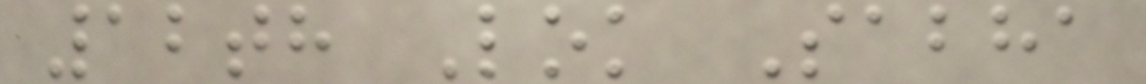12th Lok Sabha
